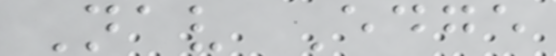Nav Edge
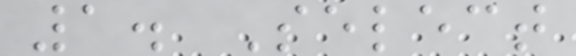1. Select
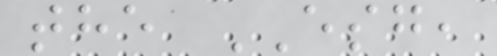the ESG,
